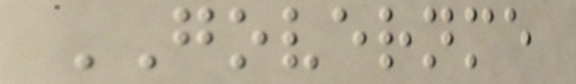GOVERNME
